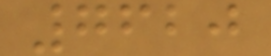7620
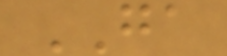GA
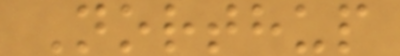Northup
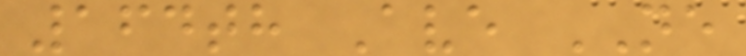164th Ave NE
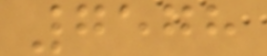7578
